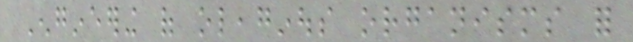Engineering of oleaginous organisms for
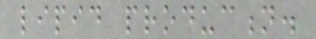lipid production.
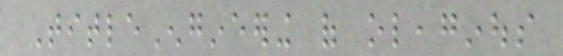TitleEngineering of oleaginous
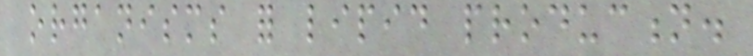organisms for lipid production.
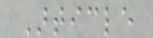Article
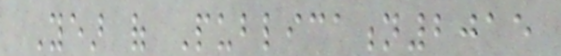Year of Publication2015
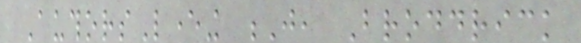AuthorsLevering J, Broddrick
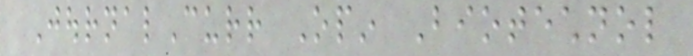JournalCurr Opin Biotechnol
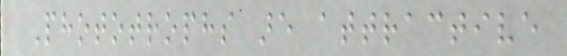Phototrophs are attractive
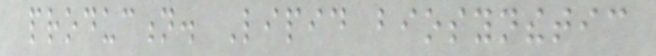production. Lipid biosynthetic
